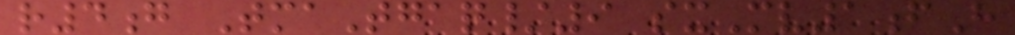r4g TmaTgaq/9 sxMv1fH
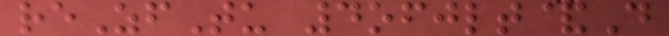reZfTu 4ofjlt&D
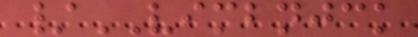/VIMBNJCK
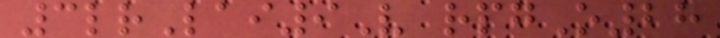3lrLai9V rpgO28
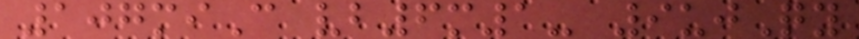107miC vb6m1- 9ujQy
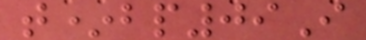t*bp09I
